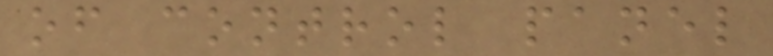of control panel
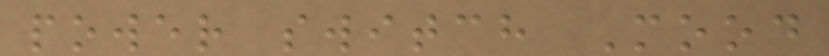power switch Mood
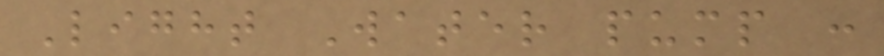Light Water pump :
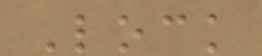Lock
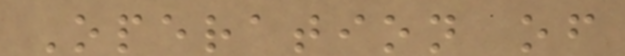Operation of
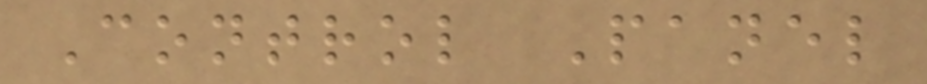Control Panel
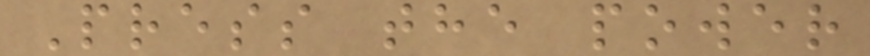Press the power
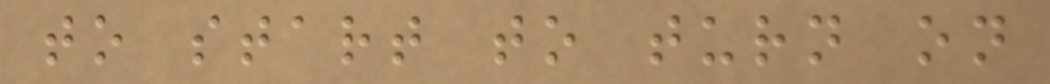to start to turn on
